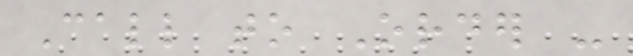Call to Order -
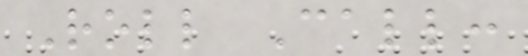Roll Call:
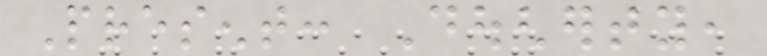Present: Dougherty,
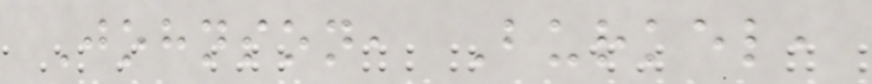Johnson, Burkel,
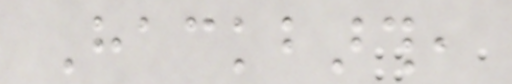Hackbarth,
